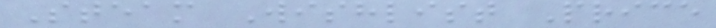Steam Wishlist Price
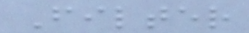Filter
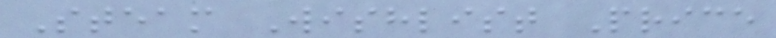Steam Wishlist Price
